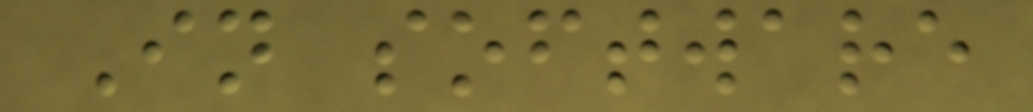In software
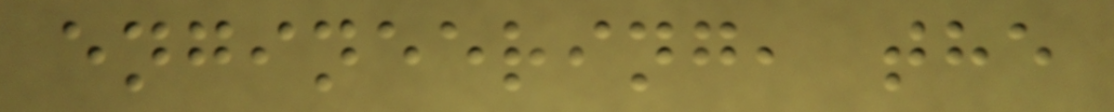engineering, the
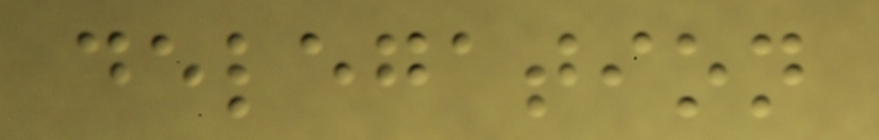delegation
